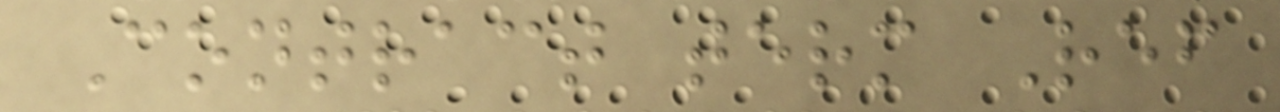Contract term Ref
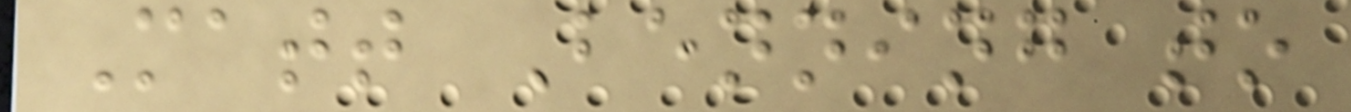Matt Benning to
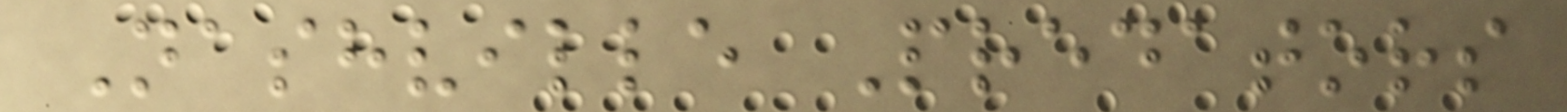Nashville Predators
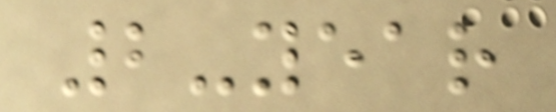2-year
